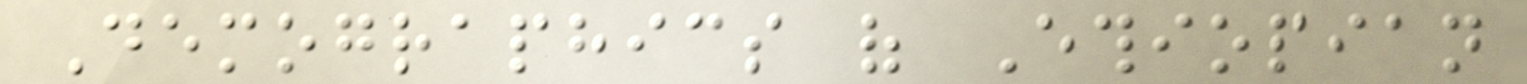Demographics of Ethiopian
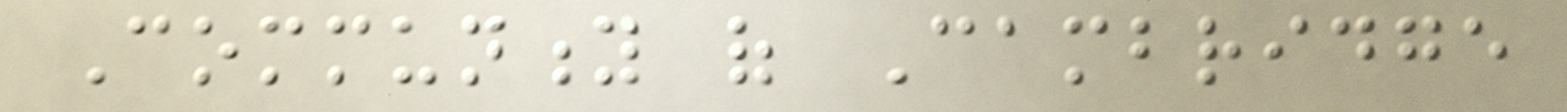Community of Cambridge
